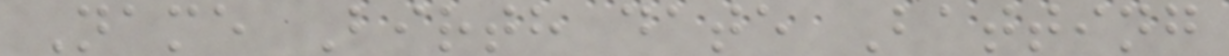Name Birth date Batting
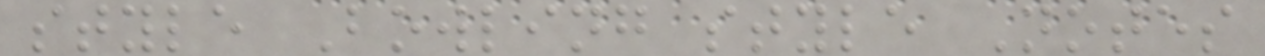style Bowling style Notes
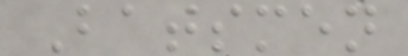Batsmen
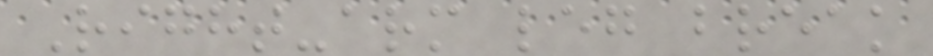Right-arm leg break
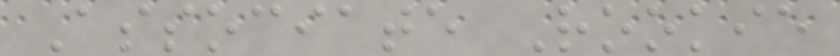Associate Rookie
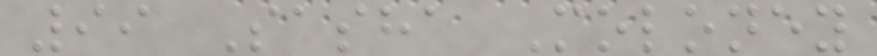99 Sasha Moloney
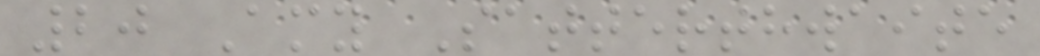20 Amy Satterthwaite
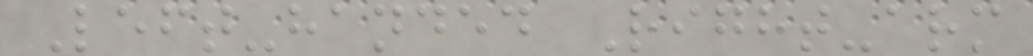Left-handed Right-arm
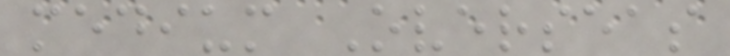medium Overseas
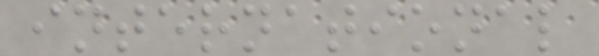international
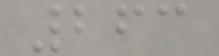263
